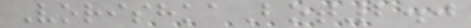VorishkaBot2.0
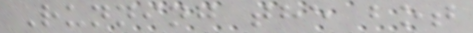Running the bot
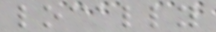locally
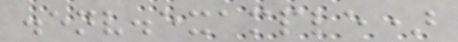.env.example)
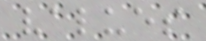values
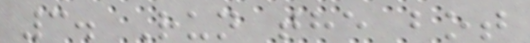3. Run the bot
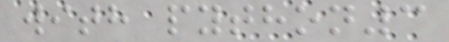with python3
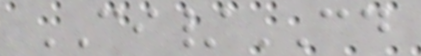CI/CD
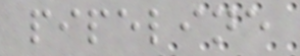pipeline
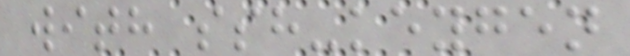with ssh-keygen
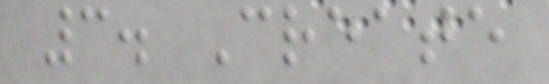3. Create
